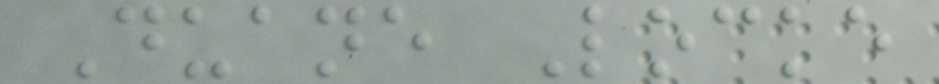Duane Locke
